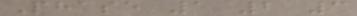Phase 1 2 3
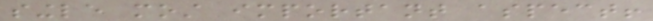single most important aspect!
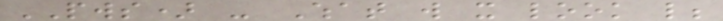PWS) - What will it look like;
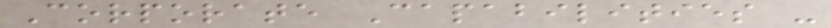Corporate Capabilities -
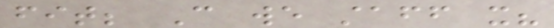fit; Can we staff it?
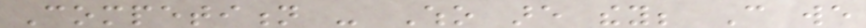Competition - Who are they; Can we
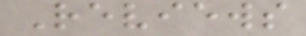Reviews
